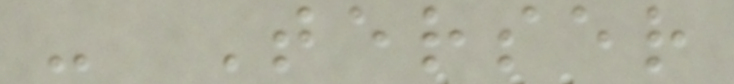- Terser
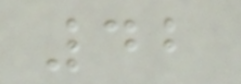42
